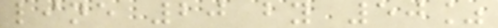line 20 by 50%
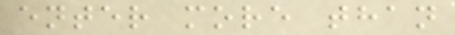enter more than
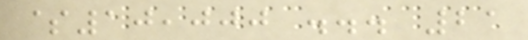$10,000 ... 21
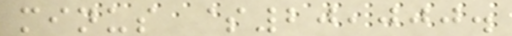minus $20,000.
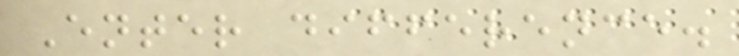Enter difference.
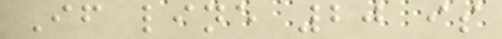If line 20 is
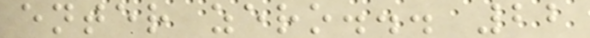enter zero... 22
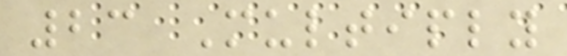23 Multiply
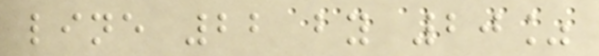line 22 by 20%
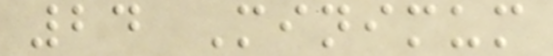24 Minimum
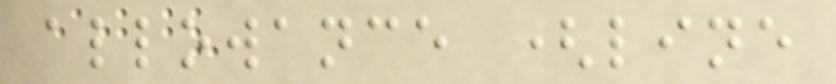allowance (line
